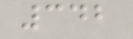342
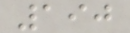190
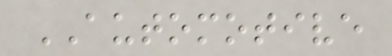AUTOMOTIVE
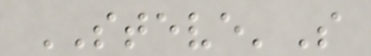STEVE'S
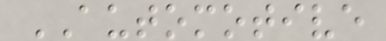AUTOMOTIVE
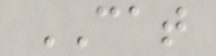CAT
